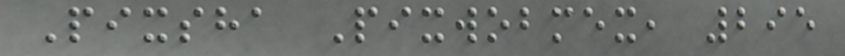Pixsha Pixwobmex, 295
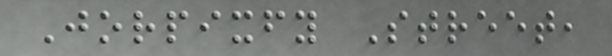Jorpixfy Street,
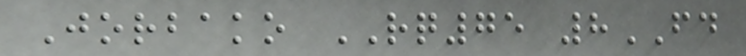Jorbako RQ75 8FD
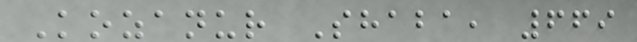Kozanur Shaba, 669
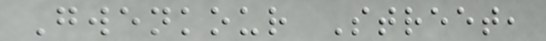Gwenkour Street,
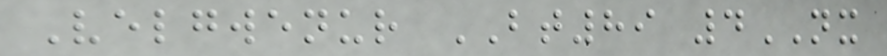Velgwenur BT89 4NX
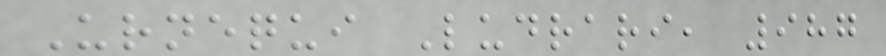Urnequi Ludrari, 987
